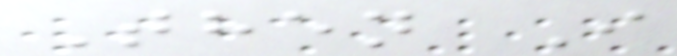Then I
